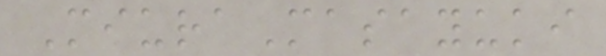MiuraMasayuki
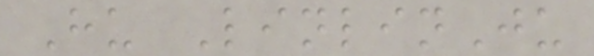Hu LinlinJu
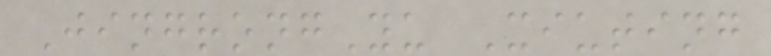JingrongYu Xiuting
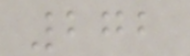272
